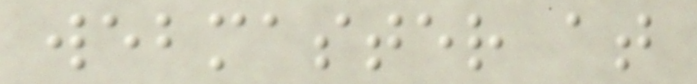webmaster at
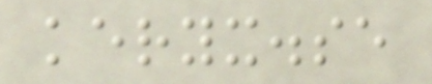keryx.se
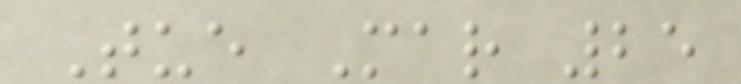Tue Mar 25
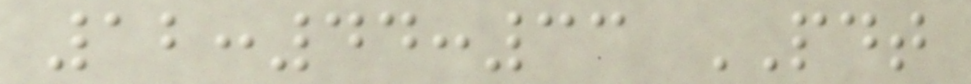12:44:33 PDT
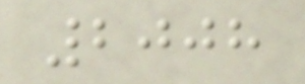2008
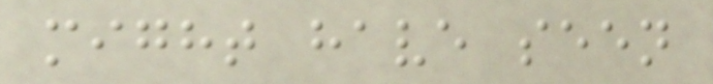might have seen
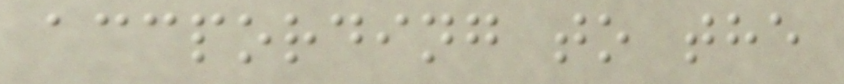accpording to the
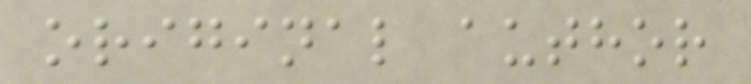original author
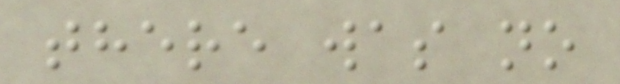there was no
